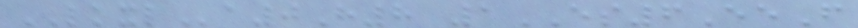LKXLa0H8 1ES6EeF
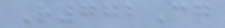R772Cg
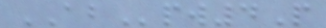ABpw4P
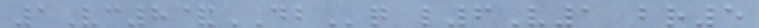1Vc8&DBq l6V1 br5
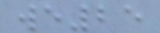we25
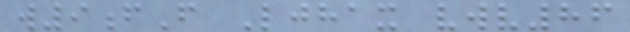w9fF Ljhax vwv86
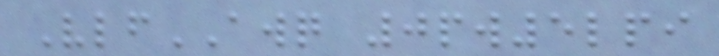VlfAWQ 0pw5lpi
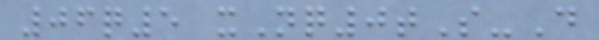06q5 xNq0tS-D
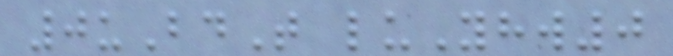0uBdT luYhw0
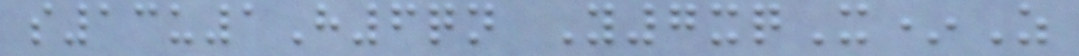s13u1H6qn Y7xqX*Z
